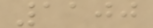1100
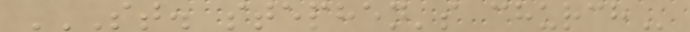ST. STEPHEN'S CHURCH
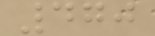470
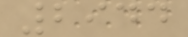2944
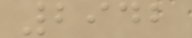2942
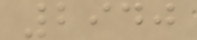2940
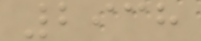2938
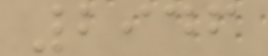2946
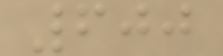600
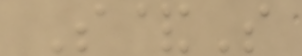S&S
